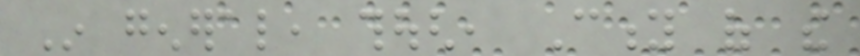In general, though, City of the
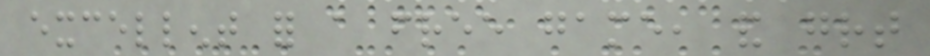excellent for a free game, and great
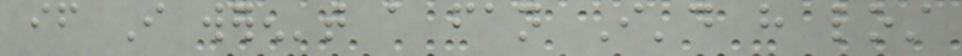if I weren't a fan I'd have lost
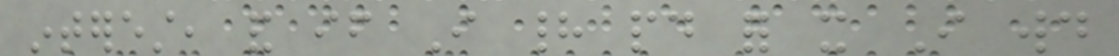interest, and if I had paid for it I would
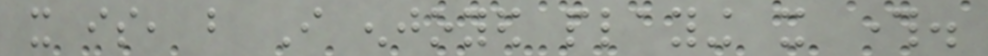it is, but I enjoyed playing it through.
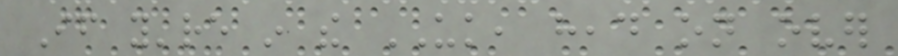If you're in the UK, head on over
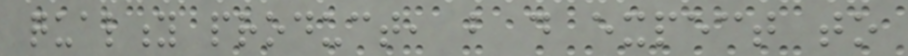quality product, but do expect to
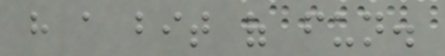have a bit of fun.
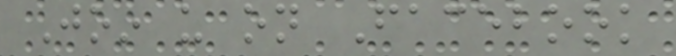Join us on Facebook
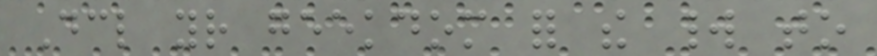Declare your geekdom for the world to
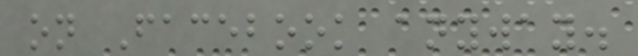on Facebook anyway.
